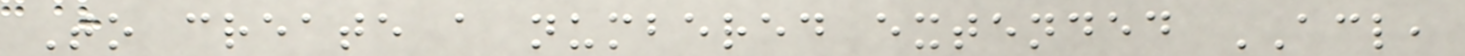To create a numbered extended ACL,
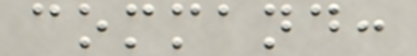command:
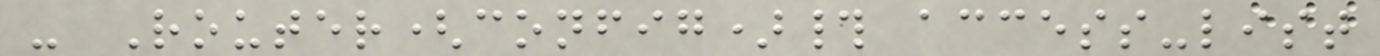- Router(config)# access-list
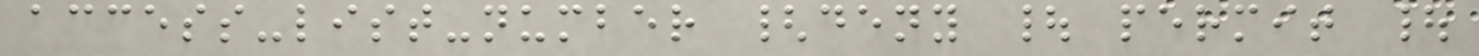access-list-number {deny | permit |
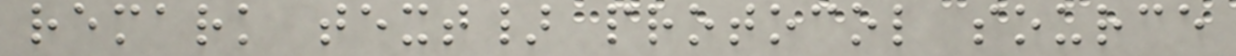remark text} protocol source
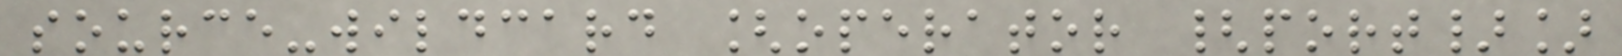source-wildcard [operator {port}]
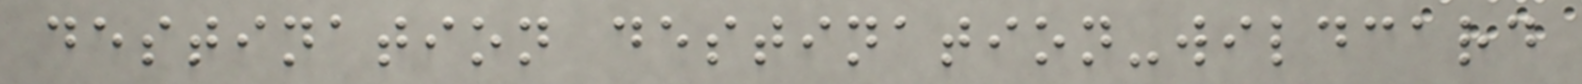destination destination-wildcard
